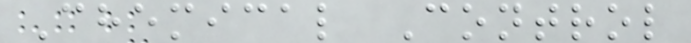Chemical Control
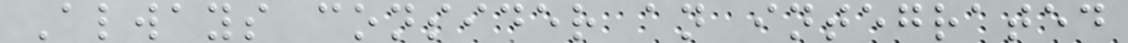Always consider an integrated
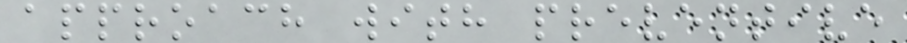approach with preventive
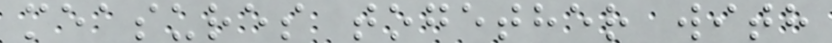measures together with
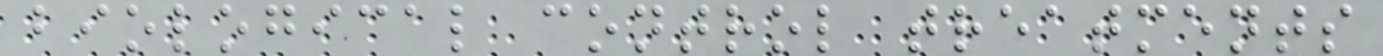biological control treatments
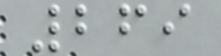269
